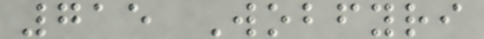715 Wobfyri
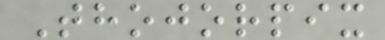Thojorpix
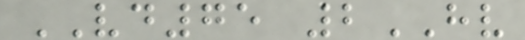VD75 2HV
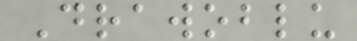Drawoblu
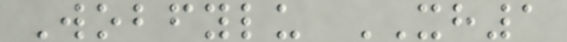Wobfylu XH1
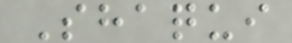Shaqui
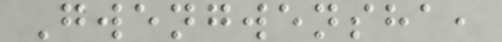Gwengwensha,
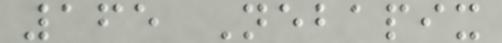165 Nebapix
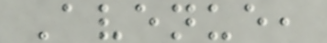Avenue,
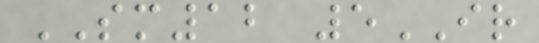SM12 5IR
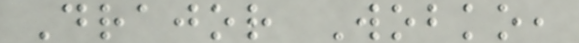Drajor Wobko,
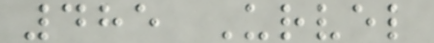485 Urvel
